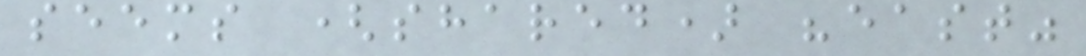seems (shared) "east"
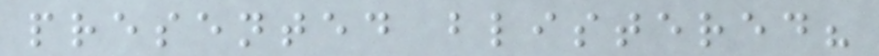presented blistered?
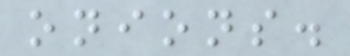onions.
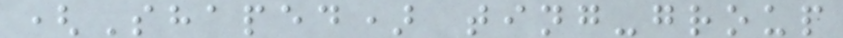(Shaped) ting-group
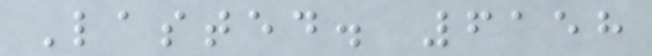Lasted. 6158
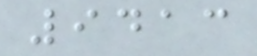9413
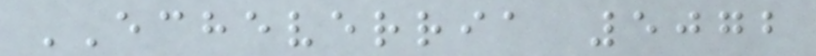ECHEVERRIA 5072
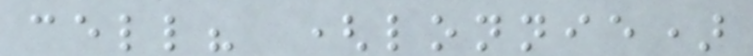cell? (lonnie)
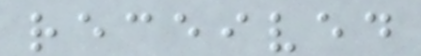received
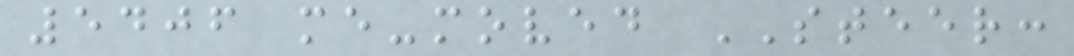5406 me-moved STEER:
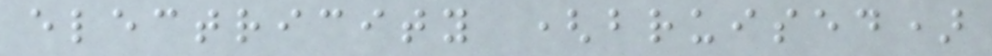electricity (bruised)
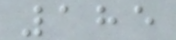185
